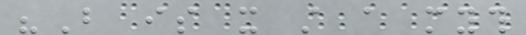"But is it still a myth
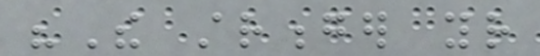"The stronger your
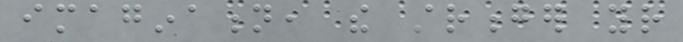imagination, the stronger your
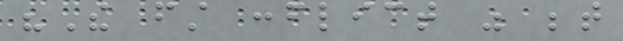"The first conflict was between
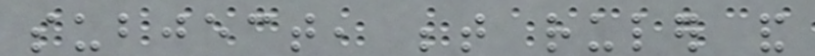subject, between ruler and
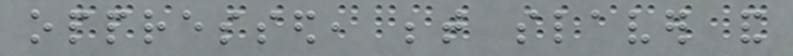oppressed, between slaver and
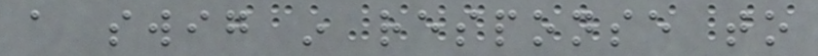a swig in response to
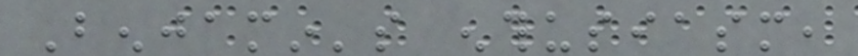Benjamin's enthusiasm,
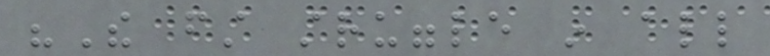"The first struggle in all
